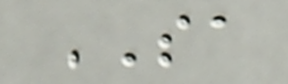SA
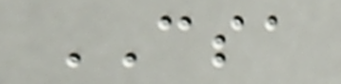CSA
